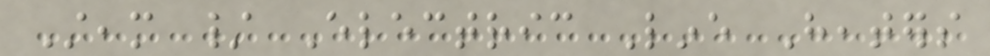Steam / Electric Line Heaters
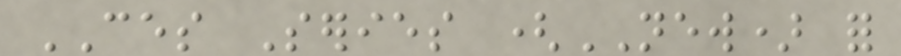CES Series (NEW) for
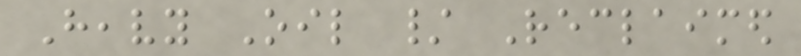Heavy Oil / Reclaimed
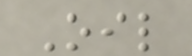Oil
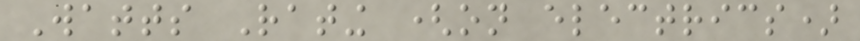Watts Rating (on electrics)
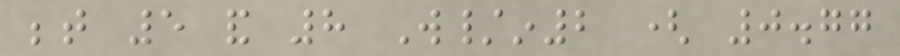between 5 and 8 W/in2 ( 0.77
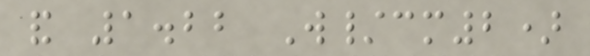and 1.22 W/cm2)
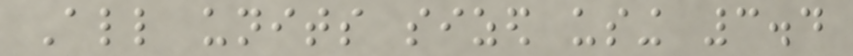All units sized using 3.4
